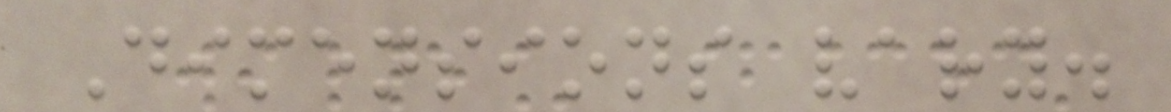Dimensions vary.
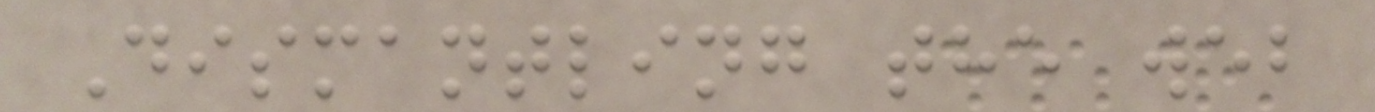Dismantling the web
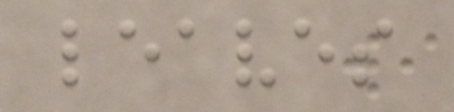leaves
